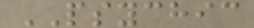PSYCHIC
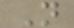N
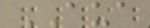AUA
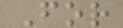For
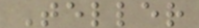Teller
